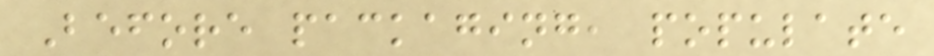Before packaging, populate
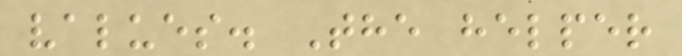values. The helper
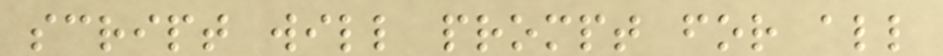script will prompt for all
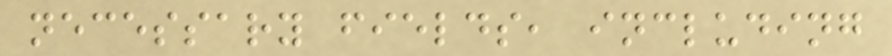necessary fields, including
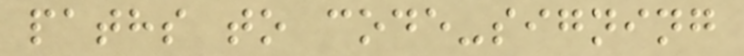paths to code-signing
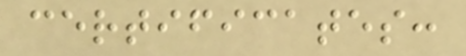certificates:
